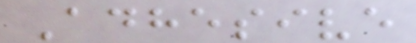Adhesive
